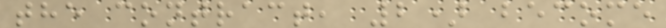the contract, 2) become
